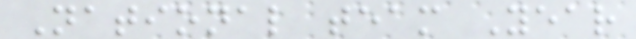National team Year
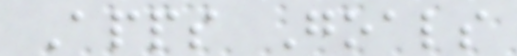Apps Goals
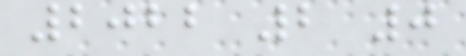2022 2 0
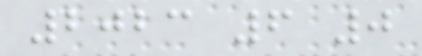2023 6 0
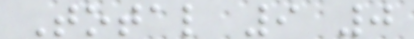Total 9 0
